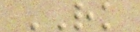RK
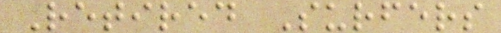Retired Surfers
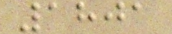1801
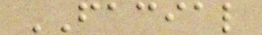FACIAL
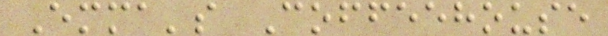Emma's Coffeehouse
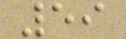59
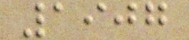1907
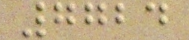7724
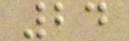24
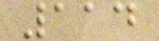114
